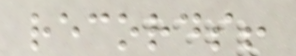records!
